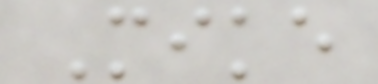Mike
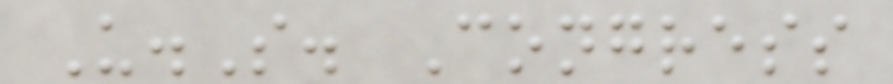U.S. Congress
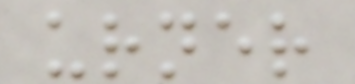urner
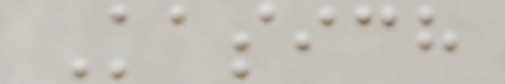Kasich
